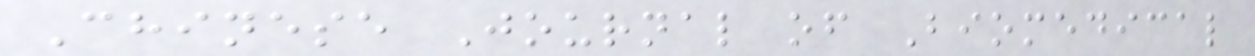Chinese Journal of Biomedical
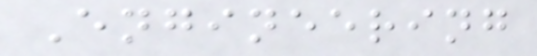Engineering
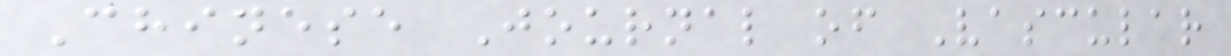Chinese Journal of Vascular
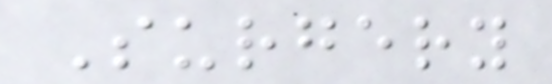Surgery
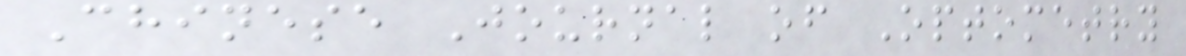Chinese Journal of Optometry
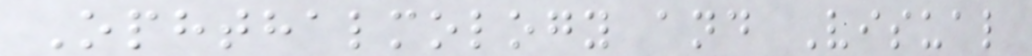Ophthalmology and Visual
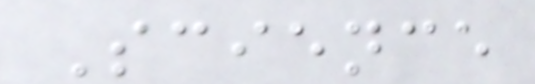Science
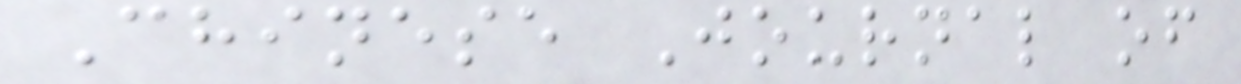Chinese Journal of
